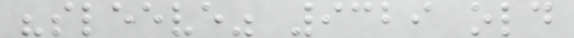"sleeve" 9329 old
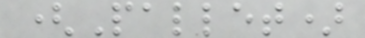(Pallet)
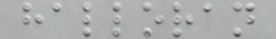halloran
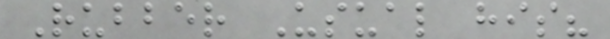Rubber Usual his?
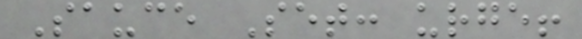Sauce Set: urge!
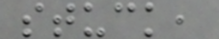stuck,
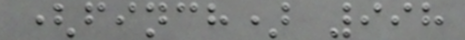(finch) 998
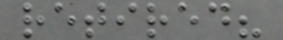retired?
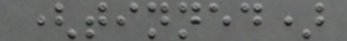(tinned)
